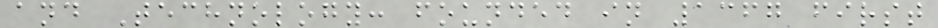and Technology: founded in 1367 first
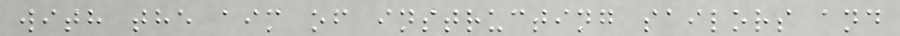with the aim of instructing sailors and
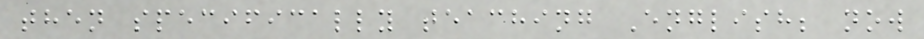then specifically teaching English; now
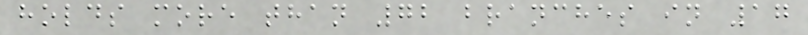holds more than 72 branches in 17
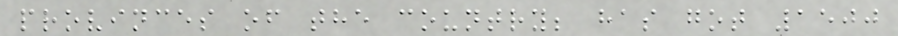provinces of the country; has got 1500
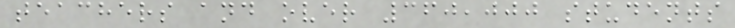teachers and over 360,000 students
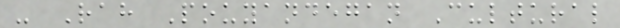- Rah Pouyandegan Cultural
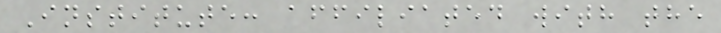Institute: affiliated with the
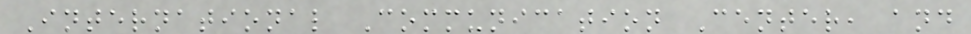International Communication Center, and
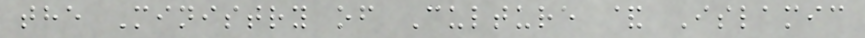the Ministry of Culture & Islamic
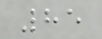85
